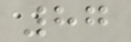87
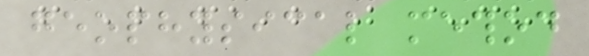geophysical method
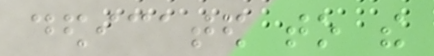dedicated to the
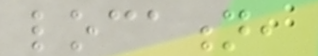location,
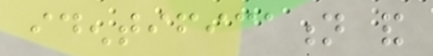identification and
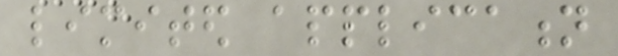limited application
